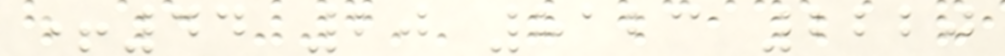+44 20 8123 2220
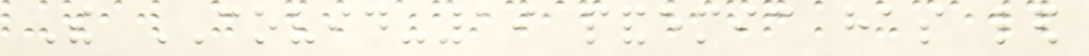The COVID-19 pandemic has led
